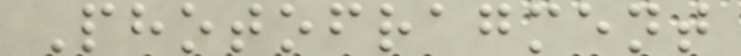Photofragment
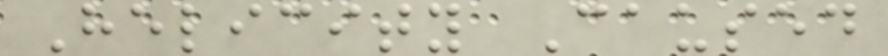Helicity Caused
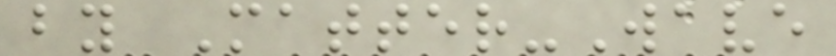by Matter-Wave
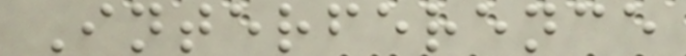Interference
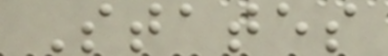States
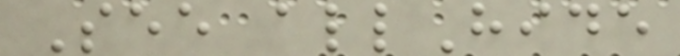See allHide
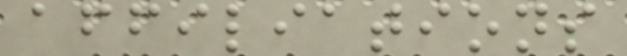affiliations
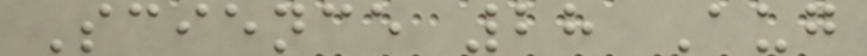Science 28 Aug
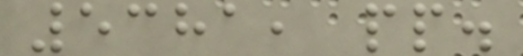5381, pp.
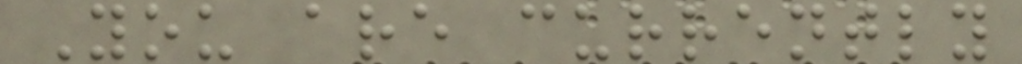You are currently
